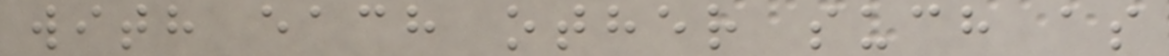with each other such as
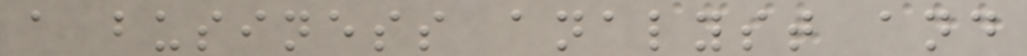a business analyst and
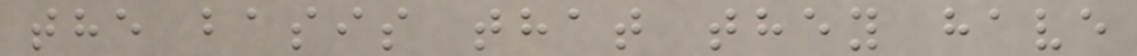the basis that they have
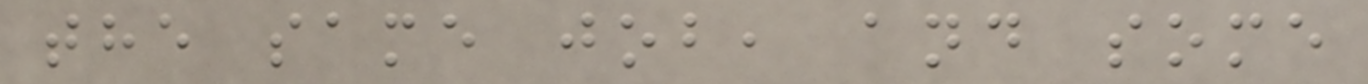the same job, and some
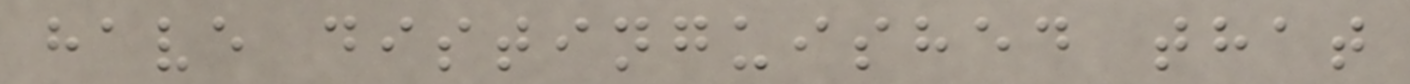have distinguished that
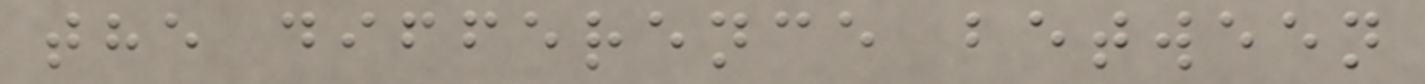the difference between
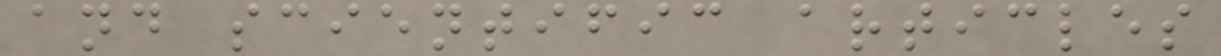and scientific articles
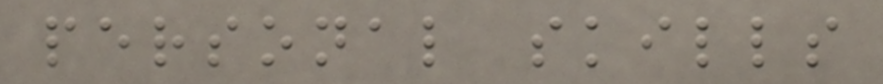personal skills
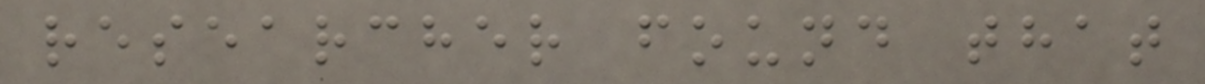researcher found that
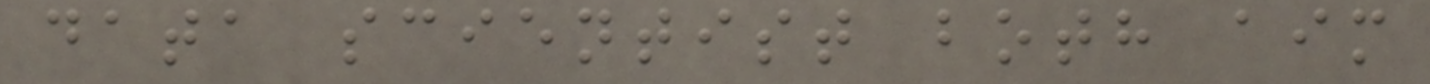data scientist both aim
